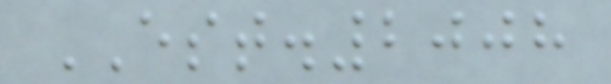EST.2008
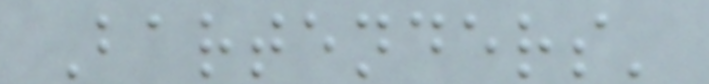Bartenders'
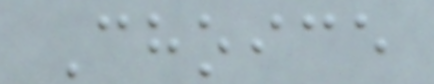Choice
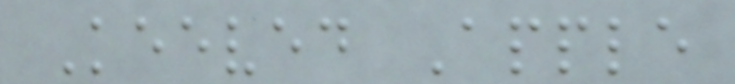Keeved Apple
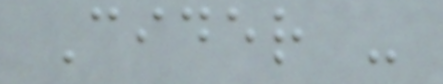Cider -
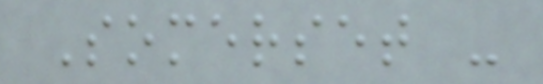Somerset -
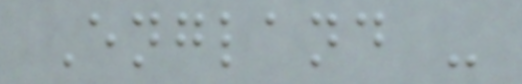England -
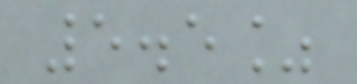5.5%
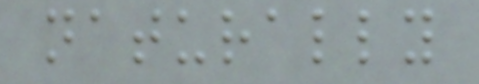naturally
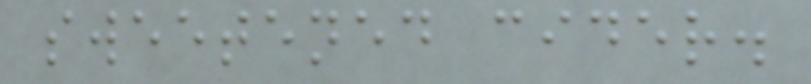sweetened cider.
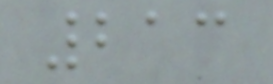213
